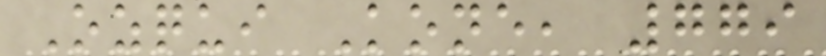Ozqui Kone, 779
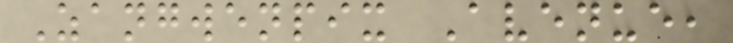Zangwenpix Avenue,
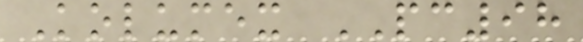Kolumex PC98
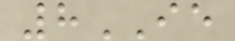8IE
